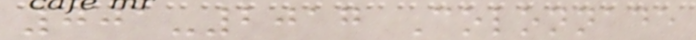001-2017 Colonnade
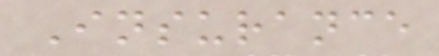Insurance
